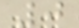0
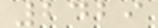2429
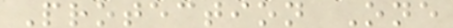Protection One
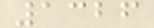1326
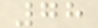78
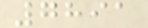7891
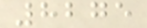8275
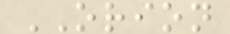ORION
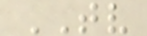TV
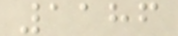1186
